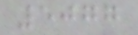5077
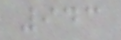943
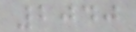2040
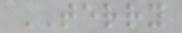TERRY
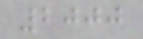2000
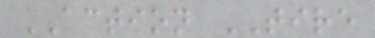ACTION TIRE
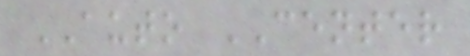AUTO CENTER
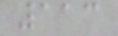113
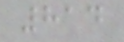814
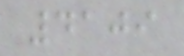4109
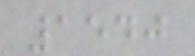1540
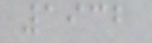1932
